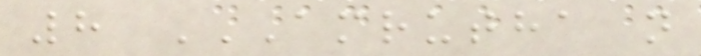8 AMRUTHA N
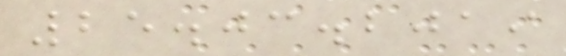25.03.2019
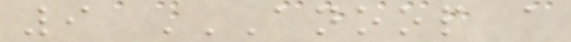9 ANOOP A
